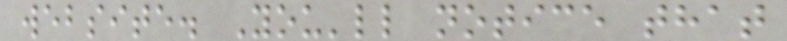website. You'll notice that
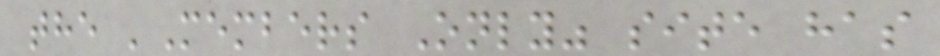the 'Members Only" site has
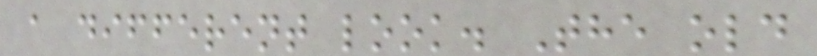a different look. The old
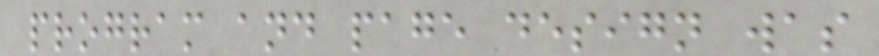program and page design was
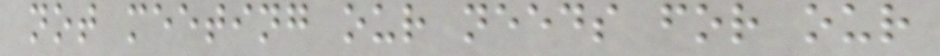not meeting our needs for our
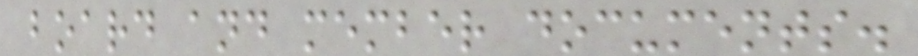board and member documents.
